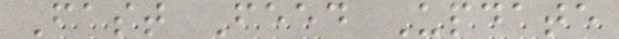Fast Feed Update
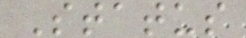Status
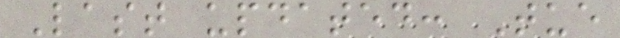Last updated: Tue
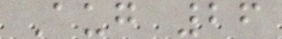Aug 26
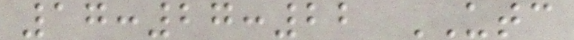17:27:22 UTC
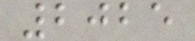2025
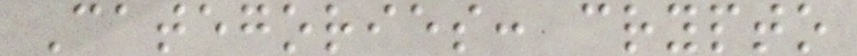Categories: crypto
